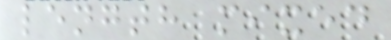length mixed
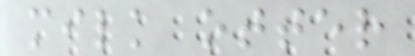milk otter
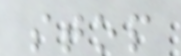stop
